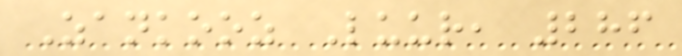Zankooz Luur, 286
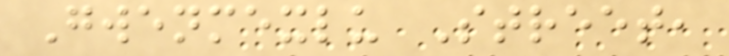Gwenmexlu Street,
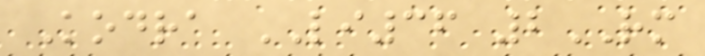Kodra LI36 2RM
